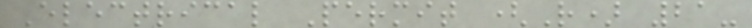Electrical Permit (R) 21-
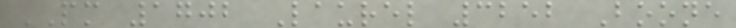PM 1702 Laurel 3252 Boone
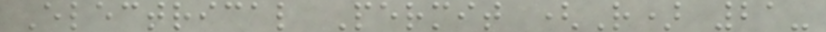Electrical Permit (R) 21-
